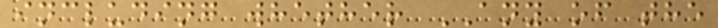including whether ANY of the
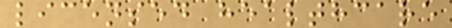licensed healthcare
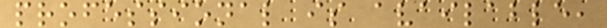professional is available,
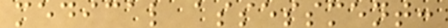medical assessment:
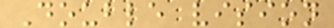Double vision
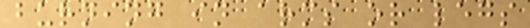burning in arms or legs
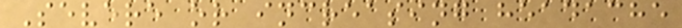Severe or increasing headache
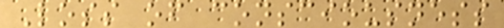Loss of consciousness
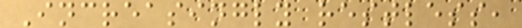Increasingly restless,
